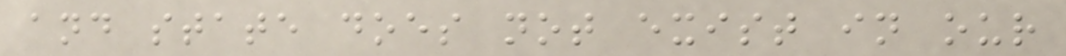and state does not exist in our
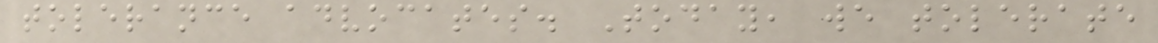tolerance advocates. Today, we tolerate
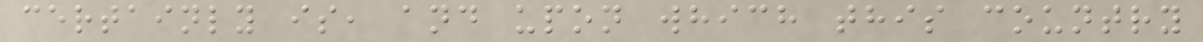certainly is, and upon which this country
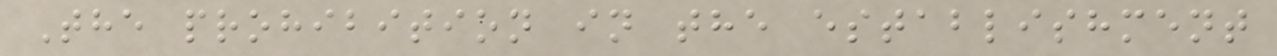The prohibition in the establishment
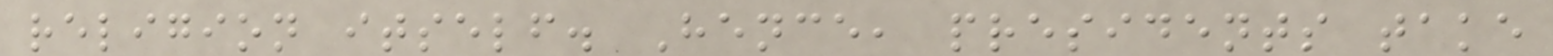religion itself. Hence, presidents take
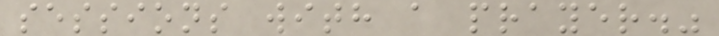sessions with a prayer."
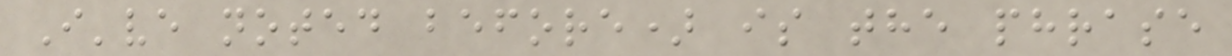I've noted before) is the phrase
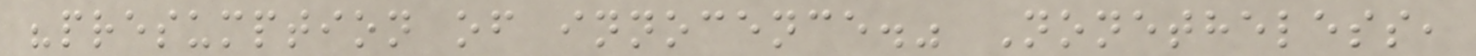"presumption of innocence." Nonetheless,
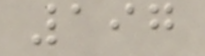197
